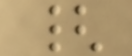{
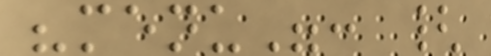"menu": {
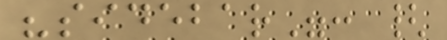"sidebar": {
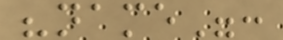"name":
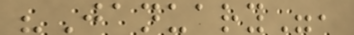"January",
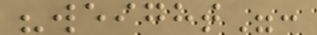"weight":
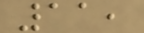11,
